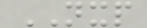NXP
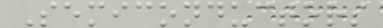Semiconductors
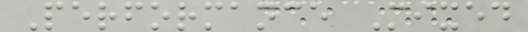Performance Mixed
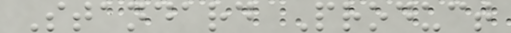Standard Product
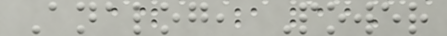Analog, Power
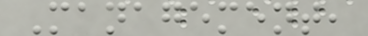Management,
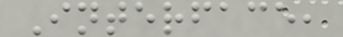Interface,
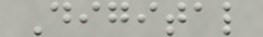Digital
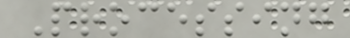Processing
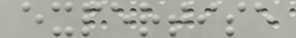expertise
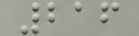216
